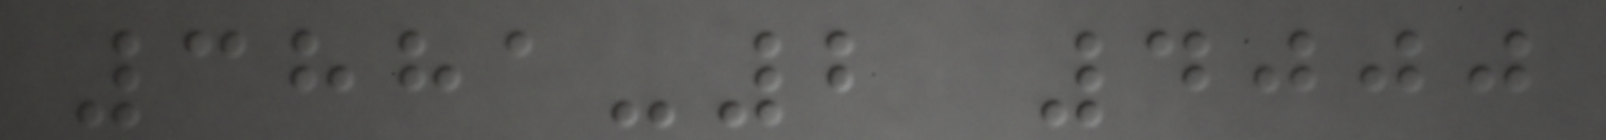3881-2 4000
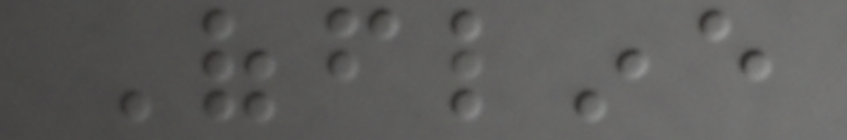Offline
